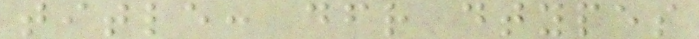title: dfr dtypes
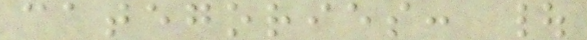categories: |
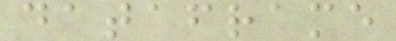dataframe
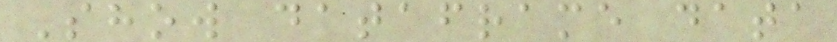Show dataframe data
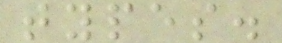types.
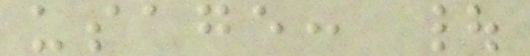usage: |
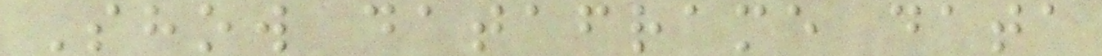Show dataframe data
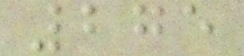275
